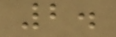2.
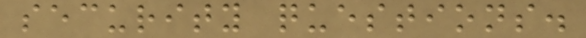security questions.
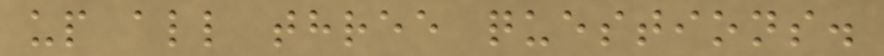up all three questions.
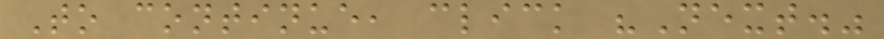To continue, click "Next."
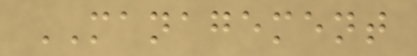MANAGEMENT
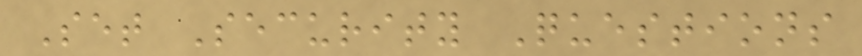Set Security Questions
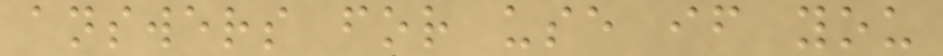answers for use if you
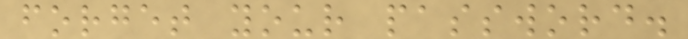forget your password.
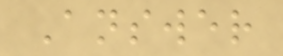Answer
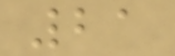21
